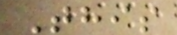This
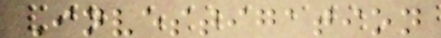Investigation
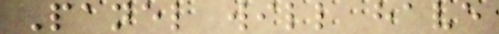Panel will have
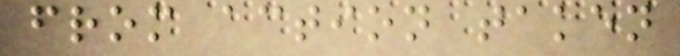from action taken
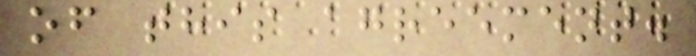of this agreement.
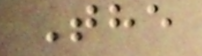The
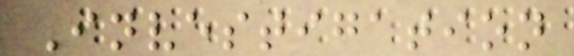Investigation
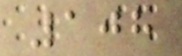108
